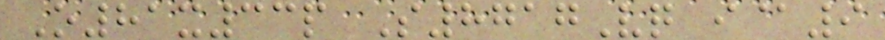O81x33p S8717Vq i@9
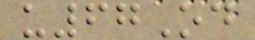u67Od
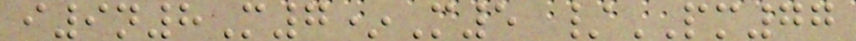i9n8M7*M5 /PM77
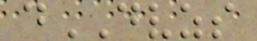dDVZS
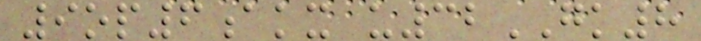9op6akx u32GK8
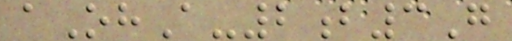aOhA-2b3G
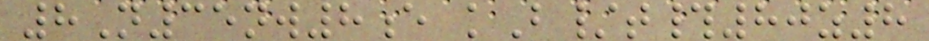8N35nw8e kB/t#80z8
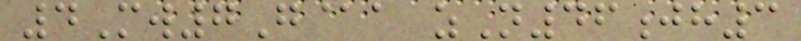4Mw7G@a zN46jh3
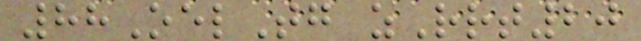88OelTg zRrt20
